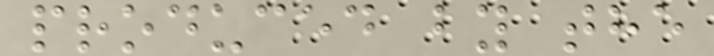produced by the
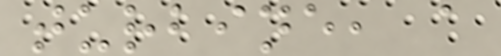turbine, a
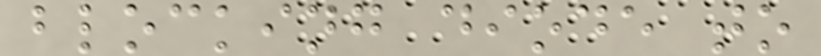blocking diode to
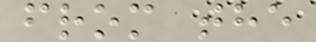from the
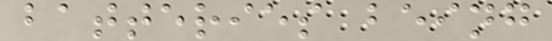batteries being
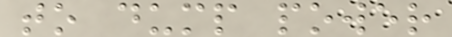to dump power
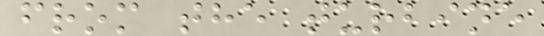from the turbine
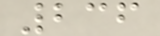236
